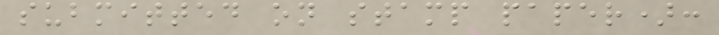submitted on stamp paper):
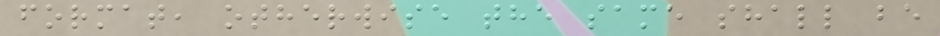format, otherwise the same shall be
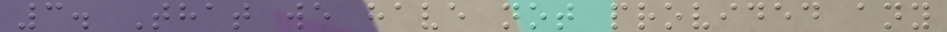3. That we have not provided any
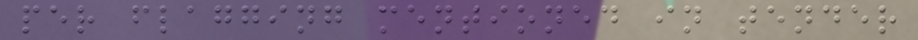per flagging mentioned in tender
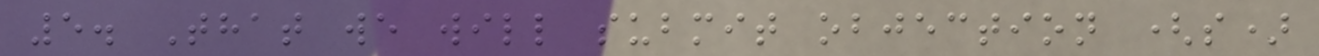5. That we will submit objection (s)
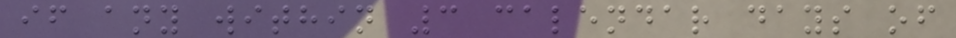if any within 3 calendar days of
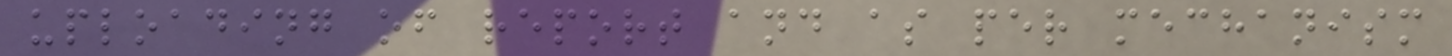uploading of report and as per mechanism
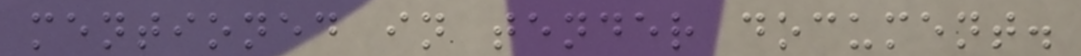mentioned in tender document.
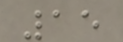15
